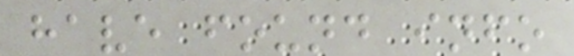have found info
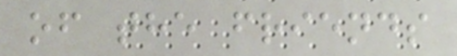of the friends
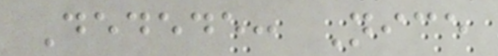Dedede: Nice
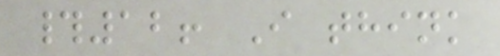#12! I think
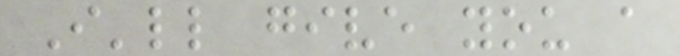I'll give you a
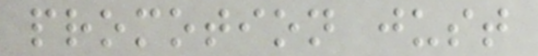promotion just
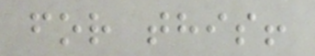for this!
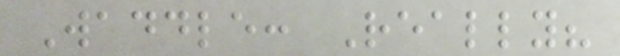Waddle: Really?
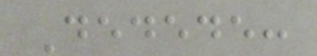Dedede:
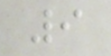9
